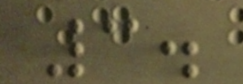3.
